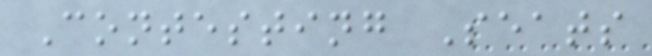Contesting Seats
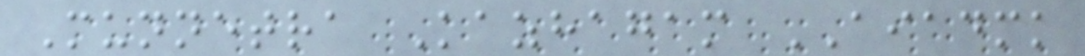Munnetra Kazhagam AIADMK
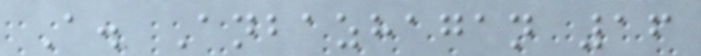A. Anbazhagan 16
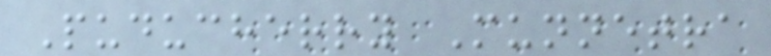Puducherry Munnetra
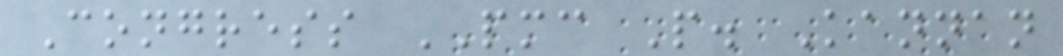Congress PMC P. Kannan
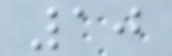10
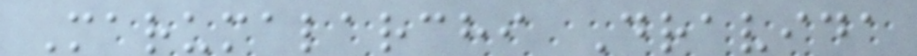Marumalarchi Dravida
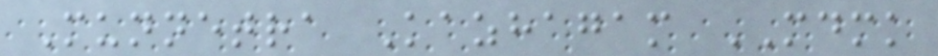Munnetra Kazhagam MDMK
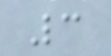3
